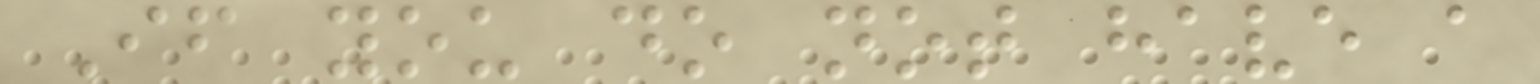If you do not have a
